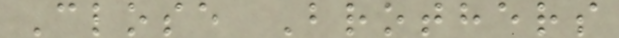Close Brothers
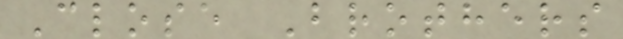Close Brothers
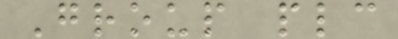Group plc
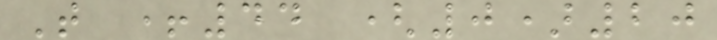T +44 (0)20
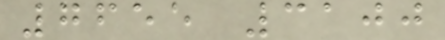7655 3100
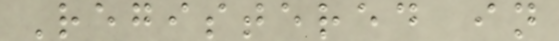Registered in
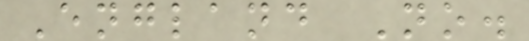England No.
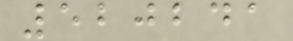520241
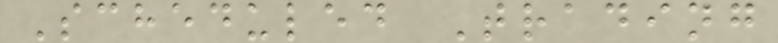Scheduled Trading
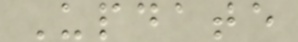Update
